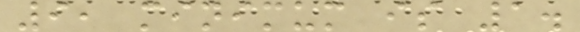9, minimum is 1.
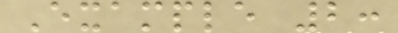Example 2:
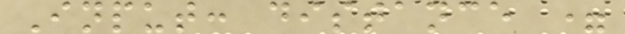Input: distance =
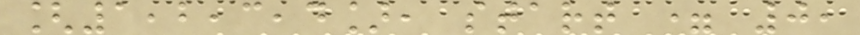[1,2,3,4], start = 0,
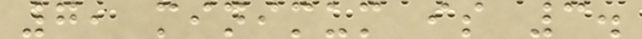7, minimum is 3.
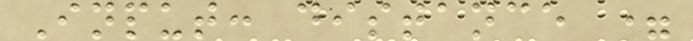Input: distance =
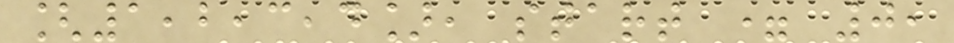[1,2,3,4], start = 0,
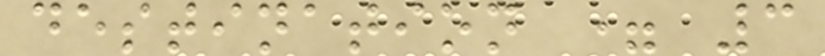destination = 3
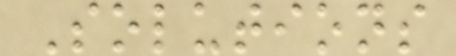Solutions
